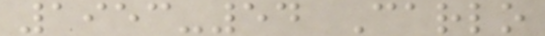1953-54 Carlo
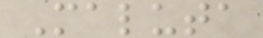Maluta
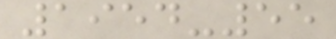1954-55
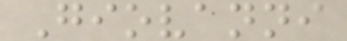Giovanni
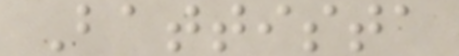Battista
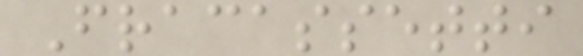Fracassetti
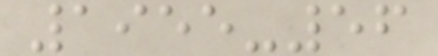1955-56
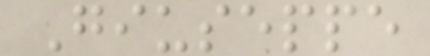Giuseppe
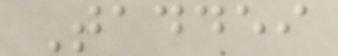Taddei
